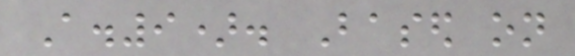A.9). Based on
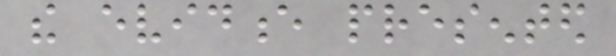the evidence presented
